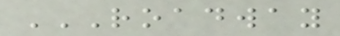ROADWAY
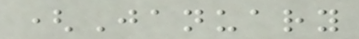(January
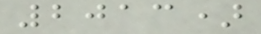2013)
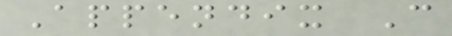Appendix C
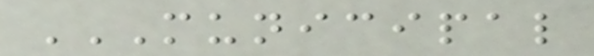MUNICIPAL
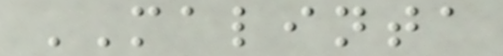MALINTA
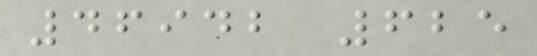46942 625
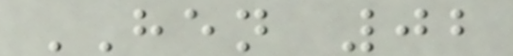HEN 02
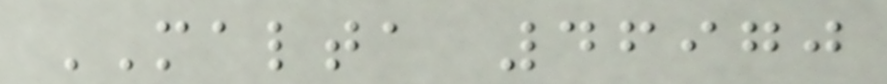MALTA 46970
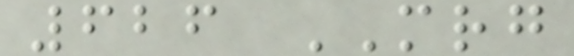626 MRG
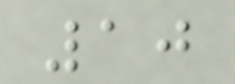10
